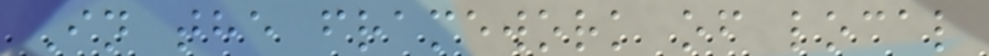In the framework of local
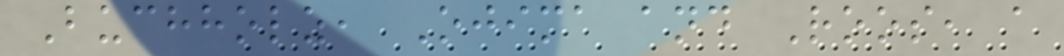Buchholz, Ojima and Roos, a
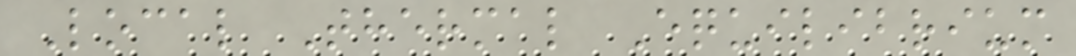Local Thermal Equilibrium
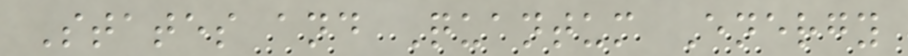States and Quantum Energy
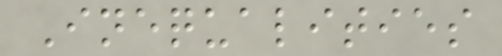Inequalities
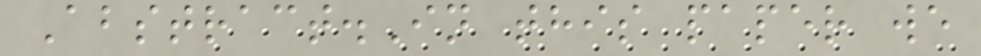Abstract.In this paper we
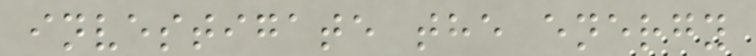investigate the energy
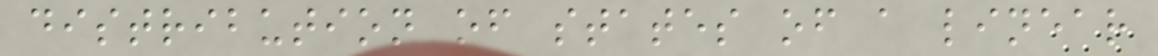distribution of states of a linear
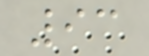93
